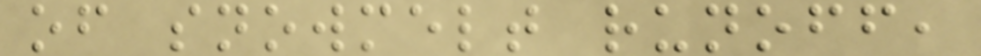of snowmelt runoff,
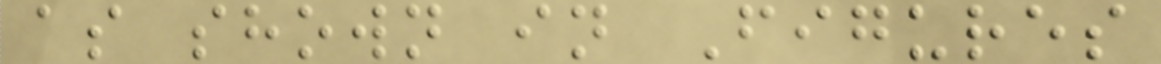as shown in Figures
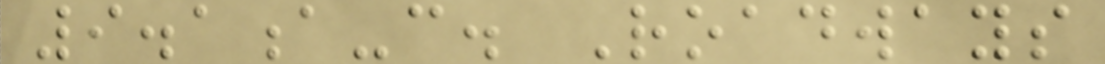9.1a-c. Roadways
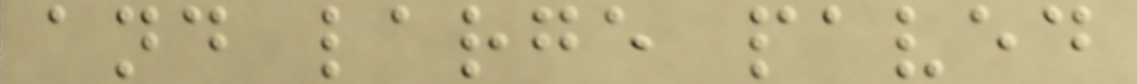and large paved
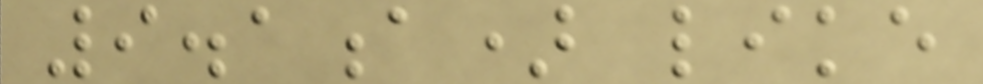9.1a) like
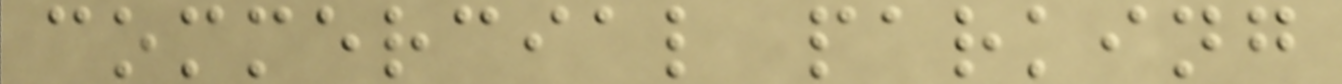commercial parking
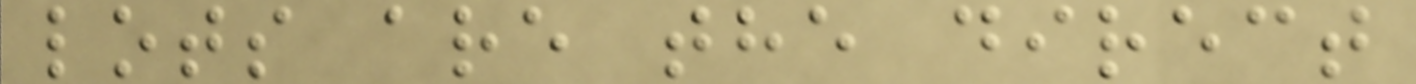lots are the direct
